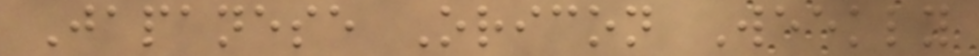Japanese Oricon Weekly
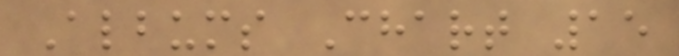Albums Chart 15
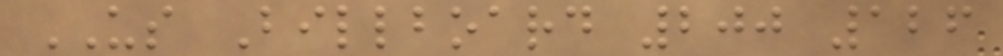US Billboard 200 126
